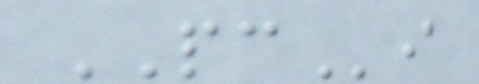PCi
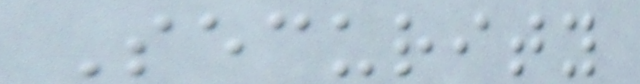Security
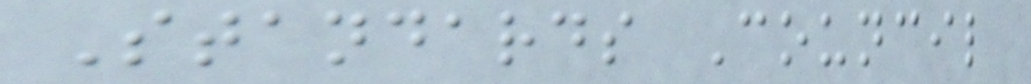Standards Council
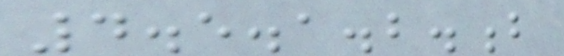4.5.1.2.b
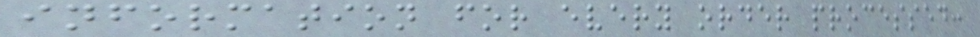information for every order processed:
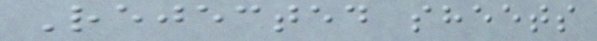Rejected sheets
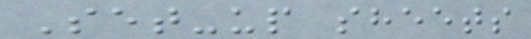Set-up sheets
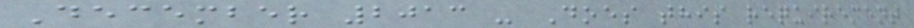December 2013 - Does this requirement
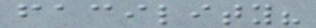facility?
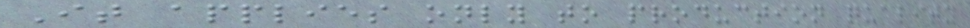It applies only to production quality
